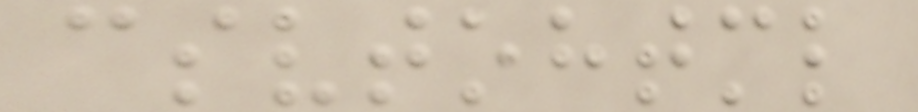csvtohtml
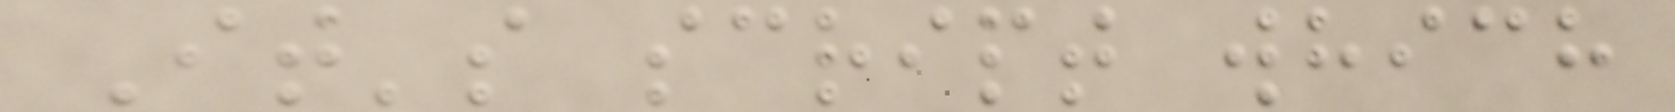It's script which
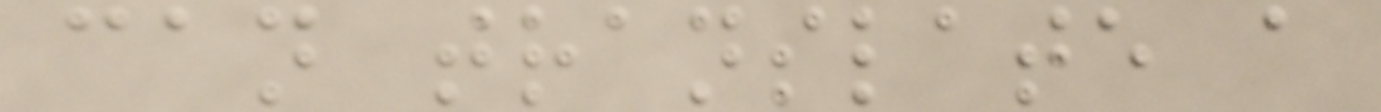can translate a
